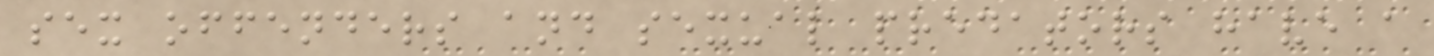sex offenders and sexual predators have a
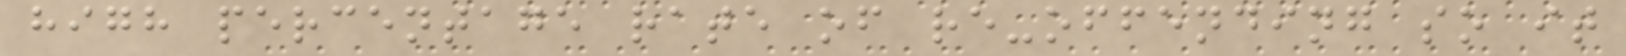high percentage rate of re-offending so it
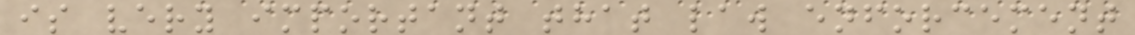is very important that law enforcement
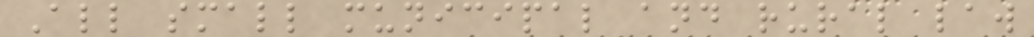All small municipal and rural law
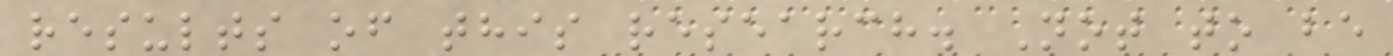results of this research. Not to be
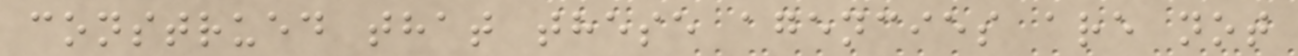construed that these agencies are not
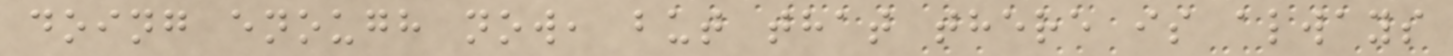doing enough now, but that there is always
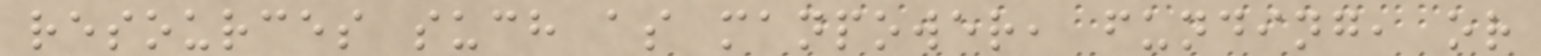resources such as manpower, funding, or
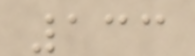133
